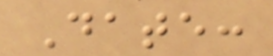Date:
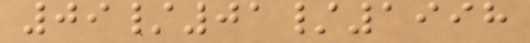09/01/1998
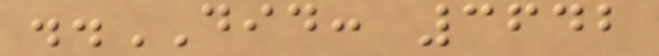..DID: 3642
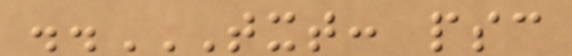..TXT: PSC
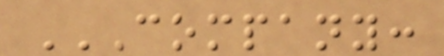COMPANY:
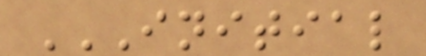INITIAL
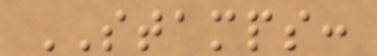STAMPS:
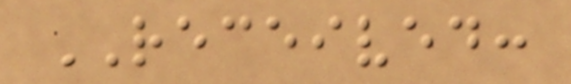RECEIVED:
